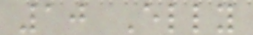10 Elly
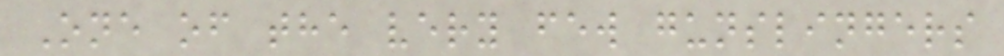One of the very few gunslingers
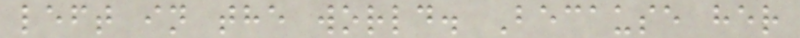left in the world. Because her
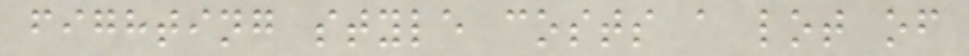fighting style costs a lot of
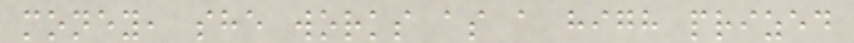money, she works as a high prized
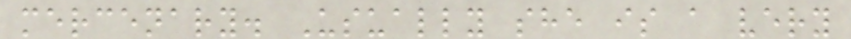mercenary. Usually she is a very
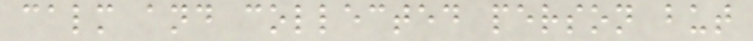calm and collected person but
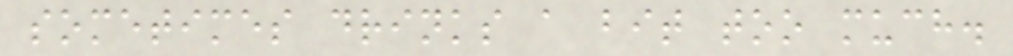sometimes drinks a bit too much.
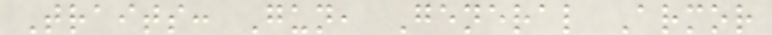Traits: Gun, General Armor
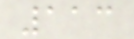113
